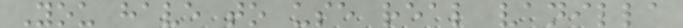You have to use real vanilla
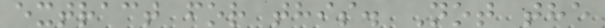extract for this. Not the
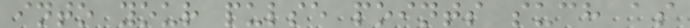into your pulse points such as
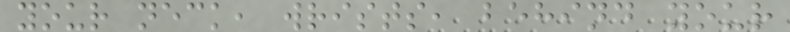your neck, wrists, behind your
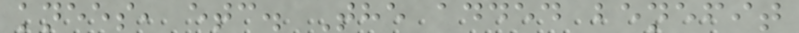knees, etc. The added benefit
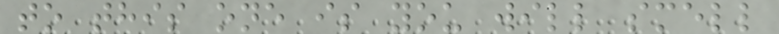to this one is you will smell
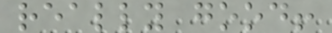really good!
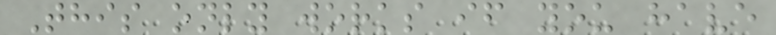This only works if you have
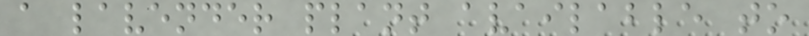a lavender plant available to
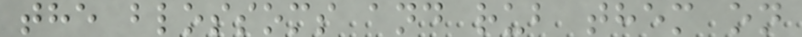the blossoms and rub them on
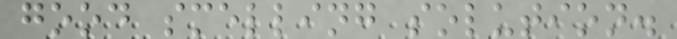good smelling solution.
